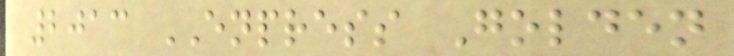2013 ENPRESS Golden
